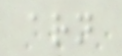arn
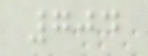704
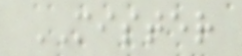MISTER
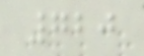720
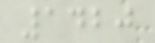1420
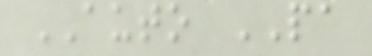AUTO PA
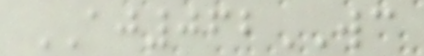AJ062WC
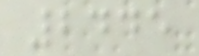2445
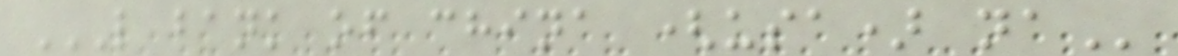L BANK OF CHINA (USA) NA
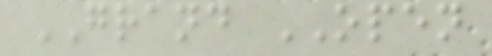GRAND OPEN
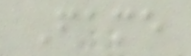Fame
